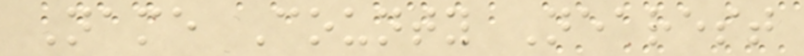Name County Nearest
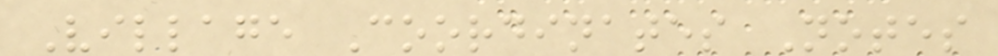Village Coordinates Notes
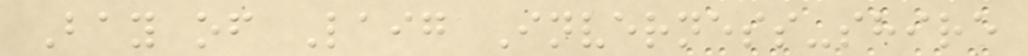Bay of Laig Inverness-shire
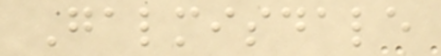Galmisdale
